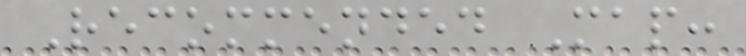Recommended Map:
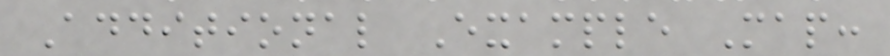Additional Example Map:
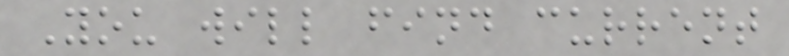You will find current
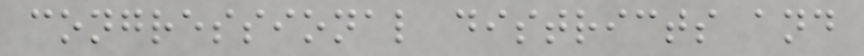congressional districts and
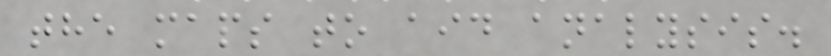the maps to aid analysis.
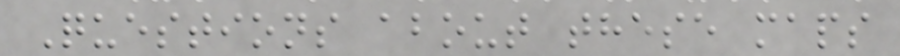Questions about these maps
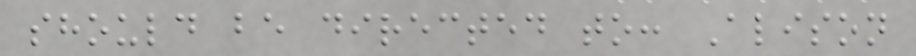should be directed to: Alison
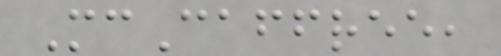McCaffree,
